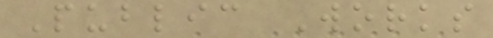Public Works
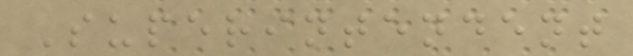Superintendent
